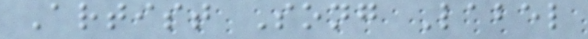Artist Song Label
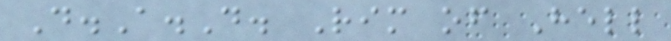D.A.D. Rim of Hell
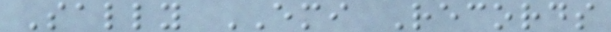Sally EMI Records
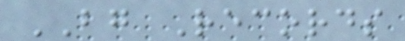BG Records
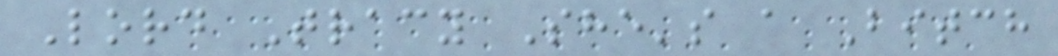Lord Tracy She's a Bitch
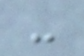-
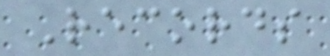Records
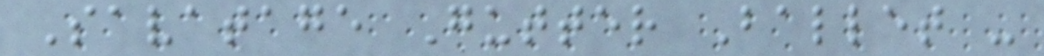Savatage Gutter Ballet -
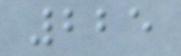225
